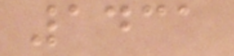1431
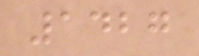1427
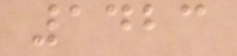1423
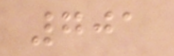701
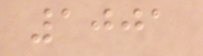1001
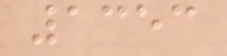1353
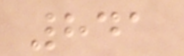841
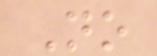No
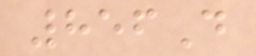856D
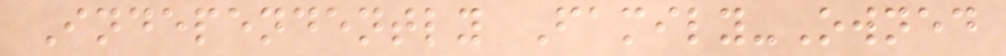Independently Family-Owned
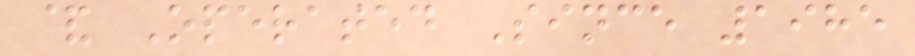& Operated Since 1985
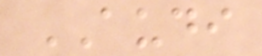AUDI
